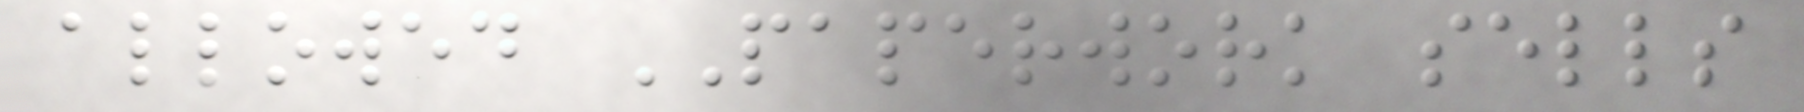allowed PAPERWORK sells
